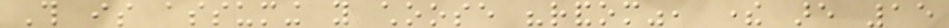This is assuming you choose "random", there are 15
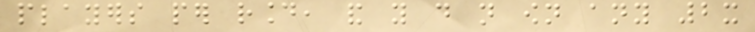players per round, and you do not own any 2x
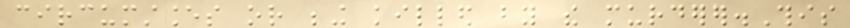circumstances or being killed by the murderer.This
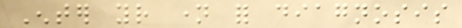Enter your name for diagnosis
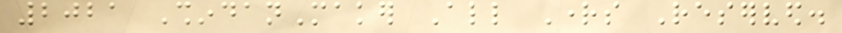2021 ShindanMaker All Rights Reserved.
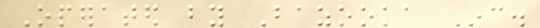Operated by Bazooka Inc.
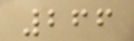266
